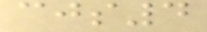cjs4
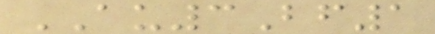AU3Bf1
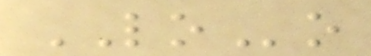LOo
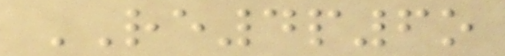RE4p6o
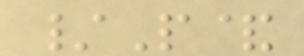/P&
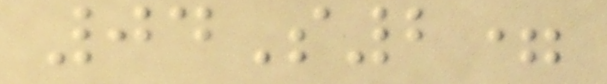04S2=
